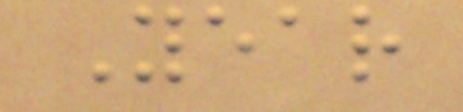Year
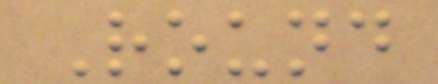Round
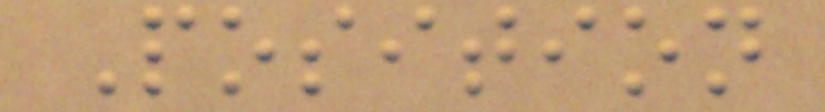Position
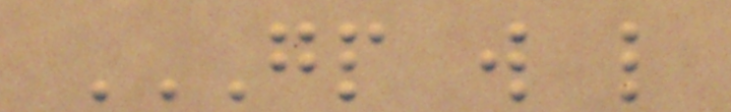GP W L
